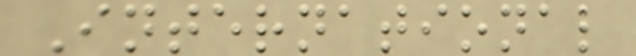International
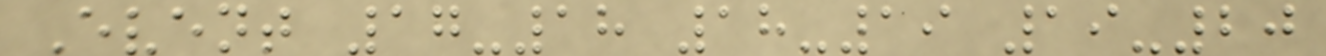Event 17-18 18-19 19-20
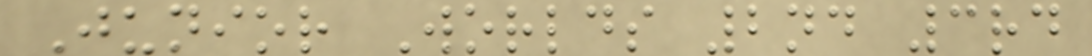Junior Worlds 2nd 3rd
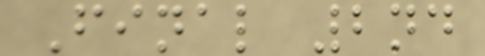Final 2nd
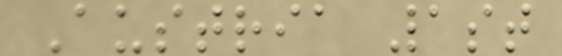Austria 1st
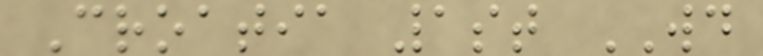Croatia 1st WD
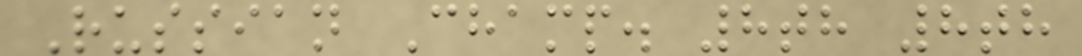Russian Champ. 8th 8th
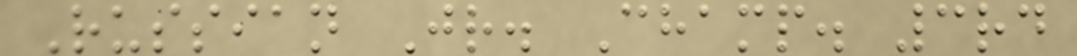Russian Jr. Champ. 3rd
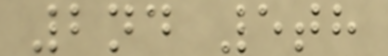2nd 5th
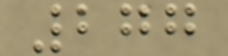277
